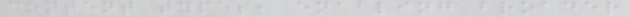content types, enabling broader
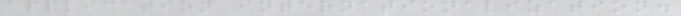application internationalization.
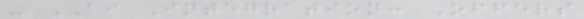- AI Integration: Offers
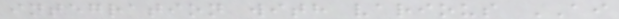integration with various AI
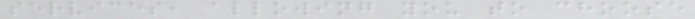services, allowing you to choose
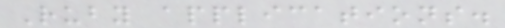Ruby applications.
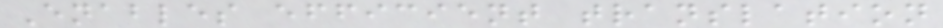Enables efficient translation
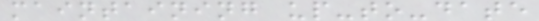maintaining up-to-date
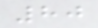80
